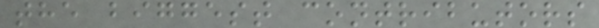the biggest contributors
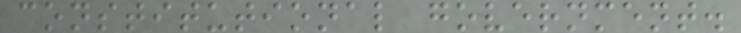constitutional government.
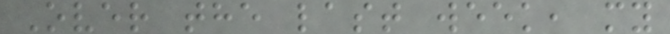Over the last week, my
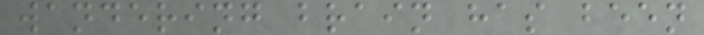wandering brain has been
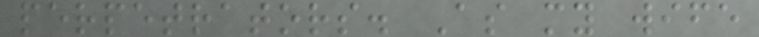perpetrators. As my wife
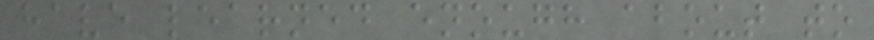have learned enough about to
